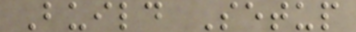Build Setup
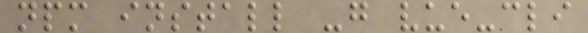npm install -g vue-cli
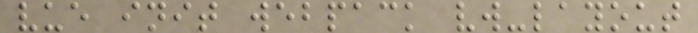vue init webpack vw-layout
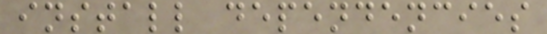install dependencies
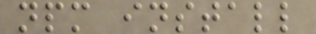npm install
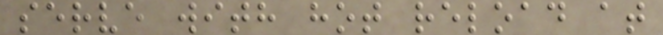serve with hot reload at
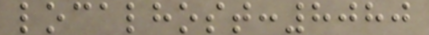localhost:8080
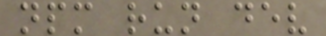npm run dev
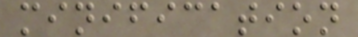minification
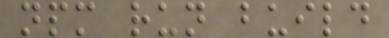npm run build
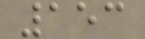153
